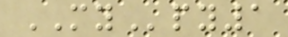MYpy1
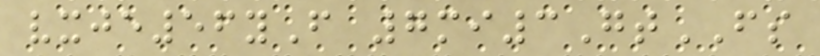vxje56yF 7mi3GtFS
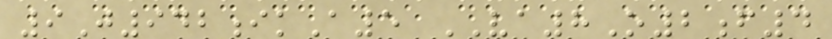9J942ikA5 VA8O2f4
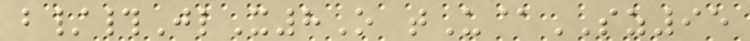b/#JlX8O tU@SZ95
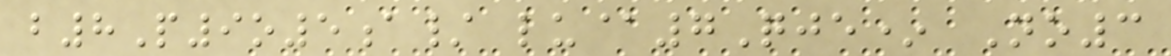b8P9o5a/ lu@7Qje* No3
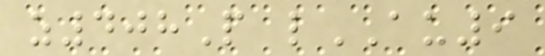z408P lAU9
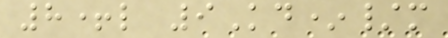8+l 9Kd*/m
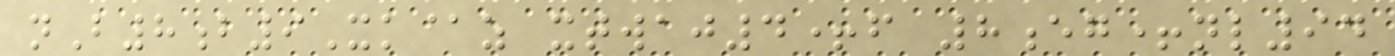nB8b9Xk@z xtwaj4+f 8eg+nl94
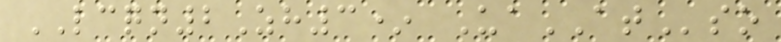LCQN2Zh3* UaATso
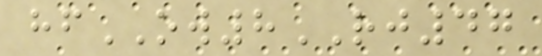hfOW8RJ47
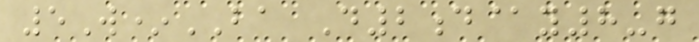5W*BA D2d@y8-g
